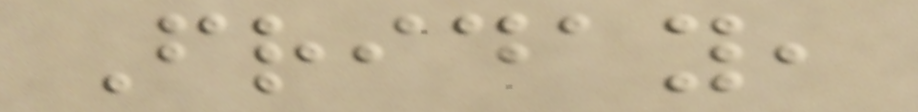Friday,
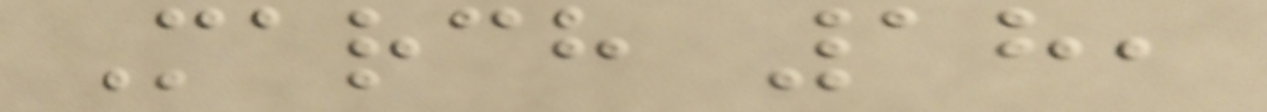March 18,
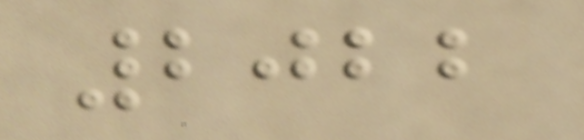2022
